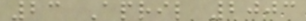23 April 2003
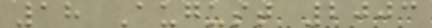18 August 2003
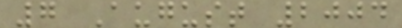7 August 2004
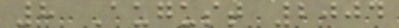8 August 2004
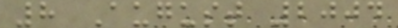8 August 2004
